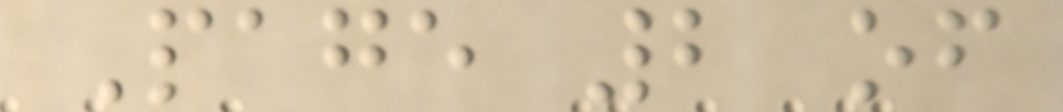Page 2 of
